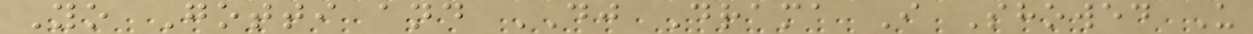Yo Gotti and DJ Drama I Showed U
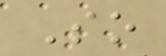So
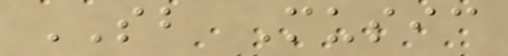SB Music
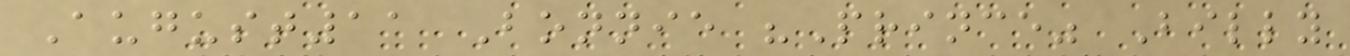August11 Bonnie "Prince" Billy
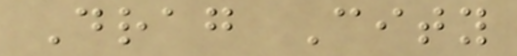Drag City
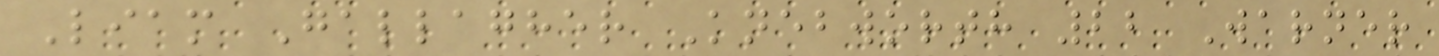Liam Gallagher Knebworth 22 Warner
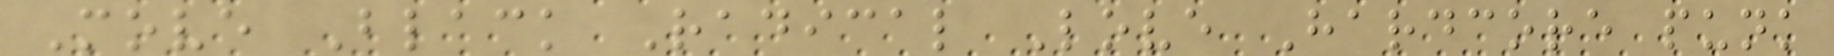Move Black Radical Love Hardcore punk
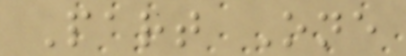Part One
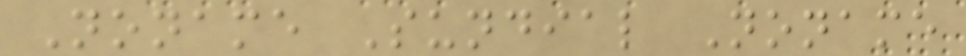Noname Sundial Noname
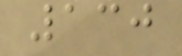130
